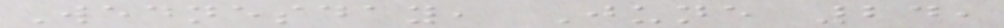Wednesday, June 24,
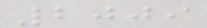2009
